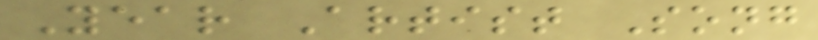Year Artist Song
